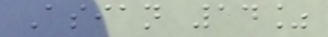Asian 14%
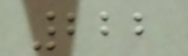222
